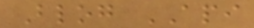Blog API
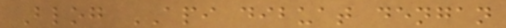Blog API dibuat dengan
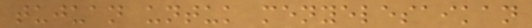tujuan untuk menyelesaikan
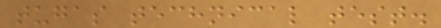tugas technical test.
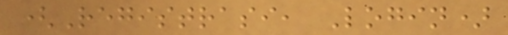(Registrasi, Login)
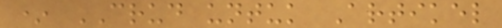* CRUD untuk Artikel
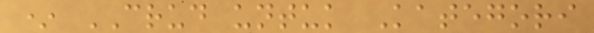* CRUD untuk Kategori
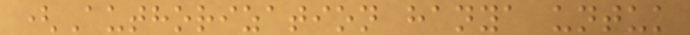(Authorization hanya untuk
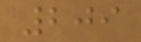209
